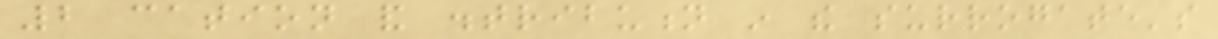2 cation and distribution in the surrogate's
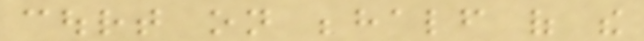court on behalf of the
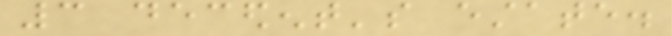3 decedent's estate.
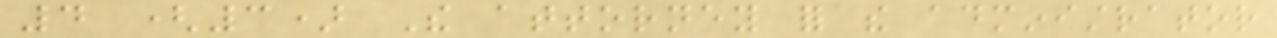4 (3) The attorney for the administrator
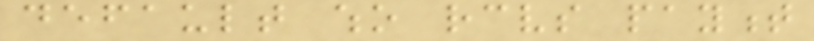default who receives payment
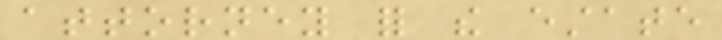attorney for the estate
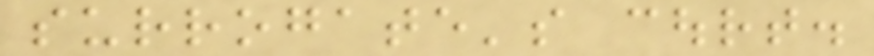surrogate's court.
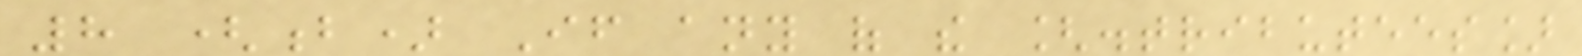8 (b) If any of the [distributees]
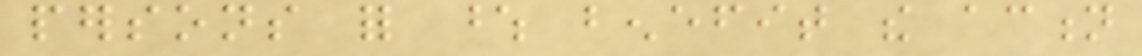persons for whose benefit the action
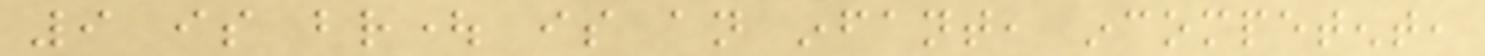9 is brought is an infant, incompetent,
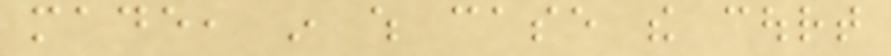made, in which case the court
